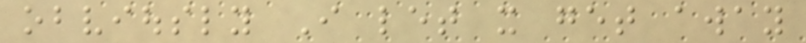obviously I let it get away
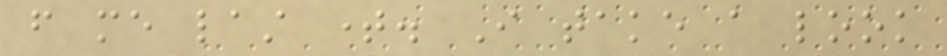from me last time. I take a look
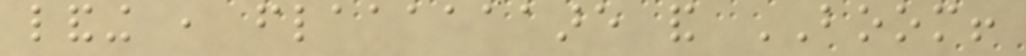landing , flaaaaaaare and BOOM!
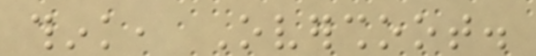think, Overshoot.
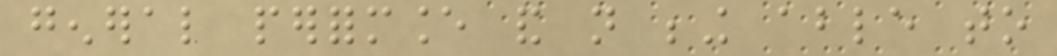general performance and not being able to
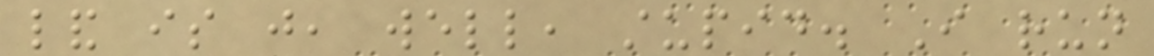land is just, well, stupid. I run
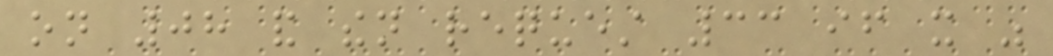on 08 and then request 33 if it was
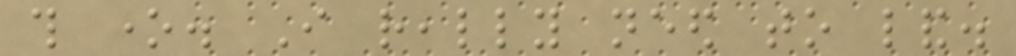this one. I really need to land.
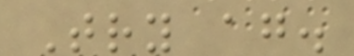Try again.
